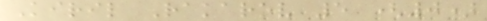Kiril Rakarov 5 (0)
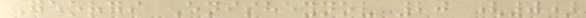Georgi Enisheynov 20 (0)
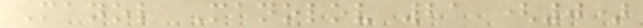Manol Manolov 21 (0)
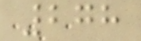278
